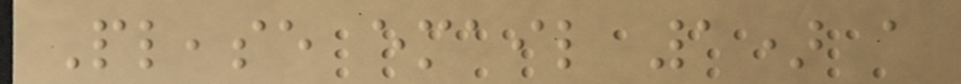Please email 1) a
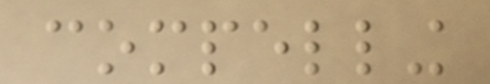compelling
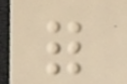for
